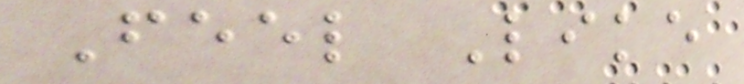Feel Like
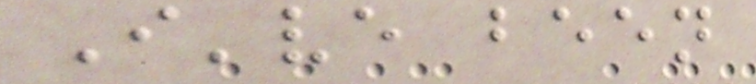I've been
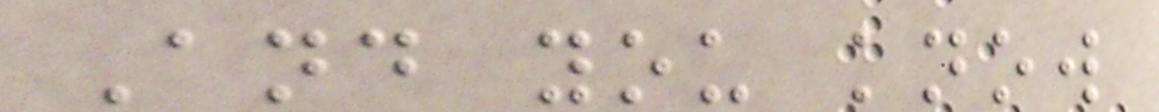And you know
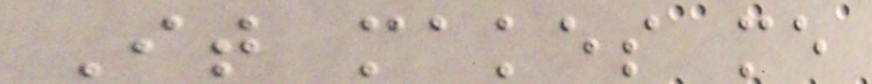It makes me
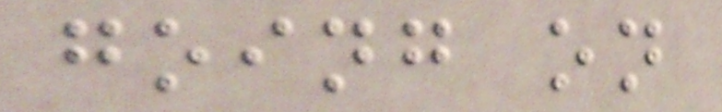going on
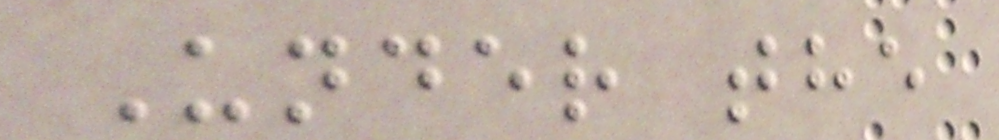Under the
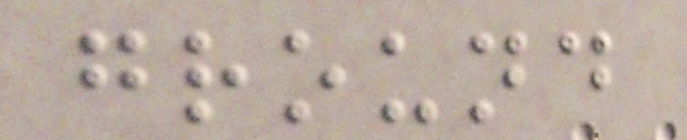ground
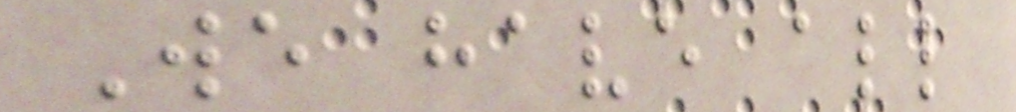We have all
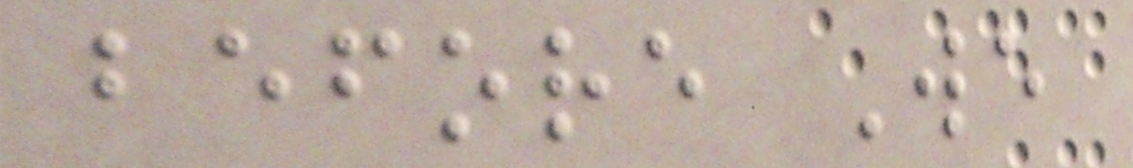before We
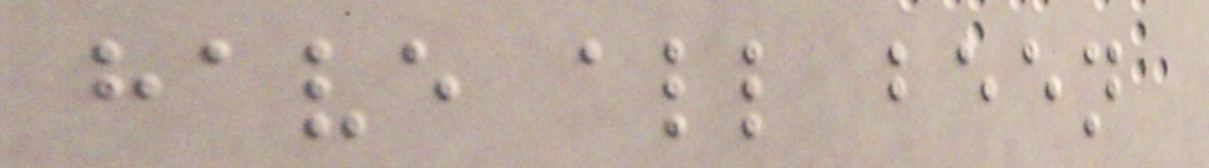have all been
